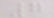7
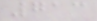713
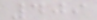409
